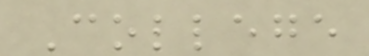College
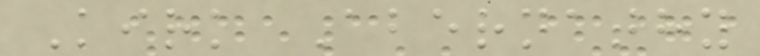Kirk Abernathy
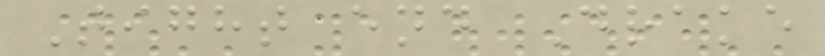Tight end Drake
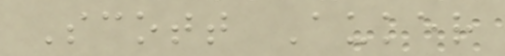Scott Auker
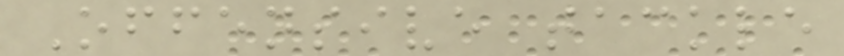Offensive tackle
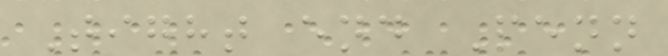Tight end Penn
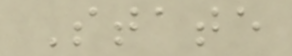State
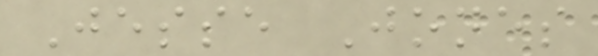Jesse Jones
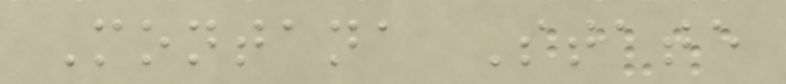Montana State
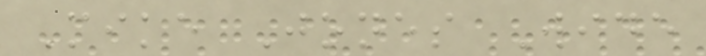Mike Jones Wide
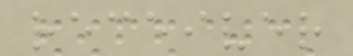receiver
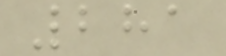281
